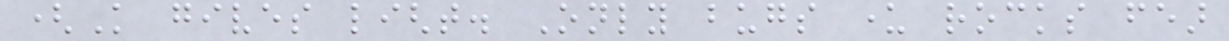(Knowledge gives light. Only bugs under rocks fear
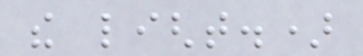the light.)
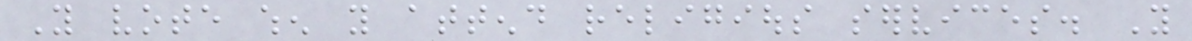You vote when you attend religious services. You
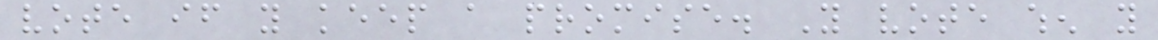vote if you keep a promise. You vote when you
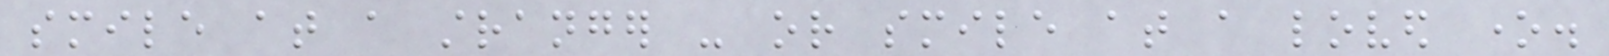smile at a stranger - or smile at a loved one.
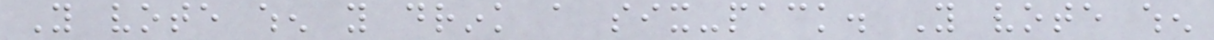You vote when you drink a six-pack. You vote when
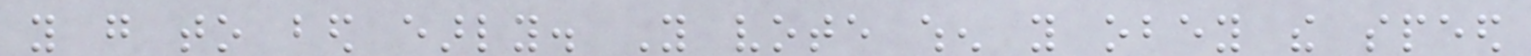you go to bed early. You vote when you obey the speed
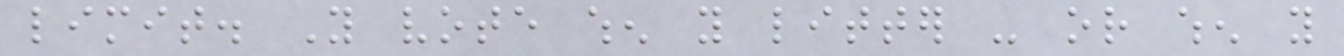limit. You vote when you litter - or when you
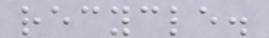recycle.
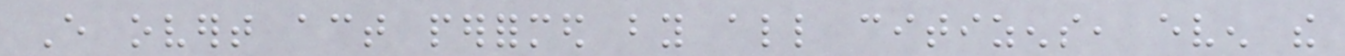Every overt act performed by all citizens, even the
